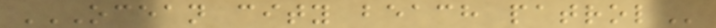OCEAN CITY BEACH PATROL
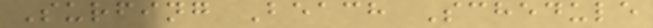Surfing Beach Schedule
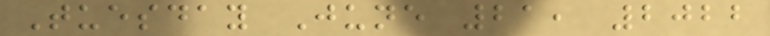Tuesday June 21, 2022
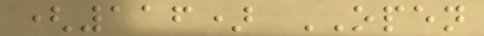(116) OPEN
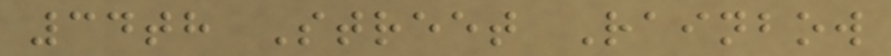34th Street Rainbow
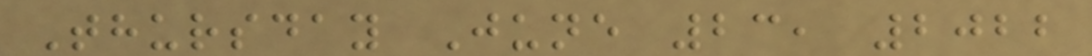Thursday June 23, 2022
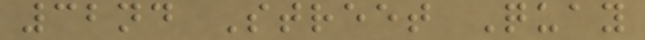32nd Street Quay
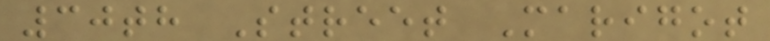30th Street Marigot
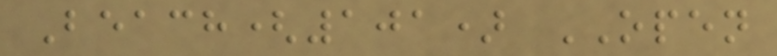Beach(101) OPEN
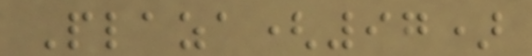Plaza(97)
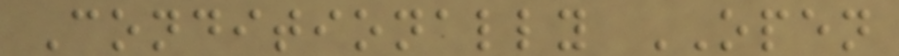Conditionally OPEN
